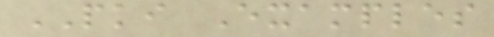PKI Examples
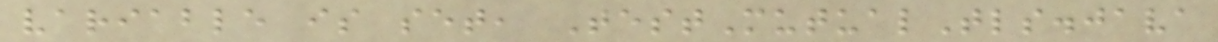variable is set, TestMutualTls.java
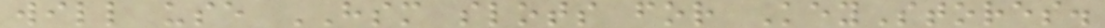will use HSM slots for KeyStores.
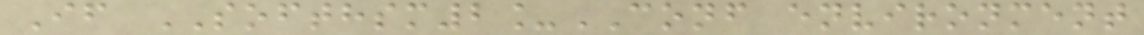If SOFTHSM2_CONF environment
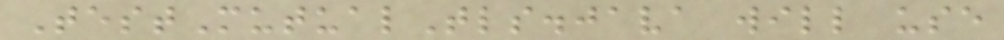TestMutualTls.java will use
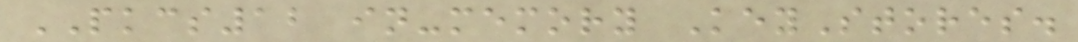PKCS12 in-memory KeyStores.
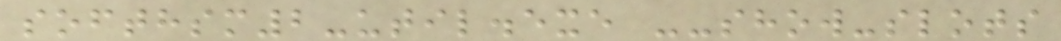softhsm2-util.exe --show-slots
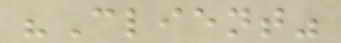"Client"
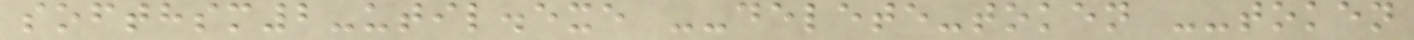softhsm2-util.exe --delete-token --token
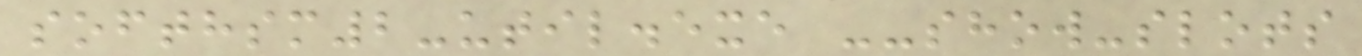softhsm2-util.exe --show-slots
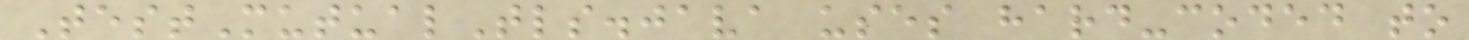TestMutualTls.java uses hard-coded to
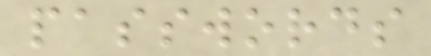passwords
